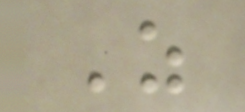As
